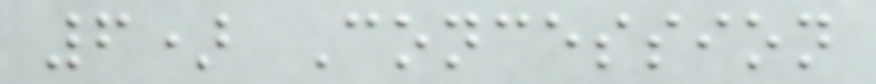6) Concession
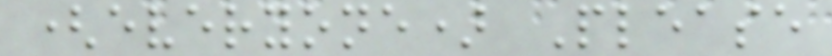(everyone) Please
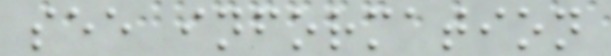see information
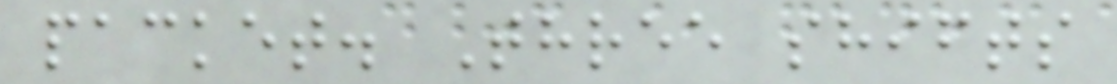packet. Three shifts
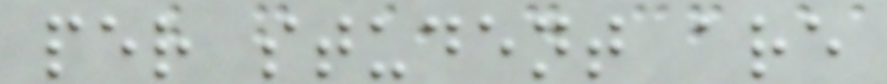per student are
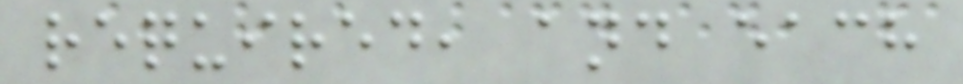required, and each
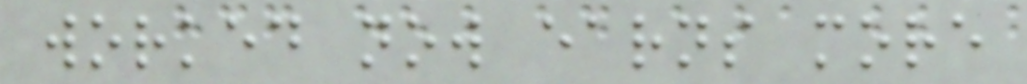worked now earns more
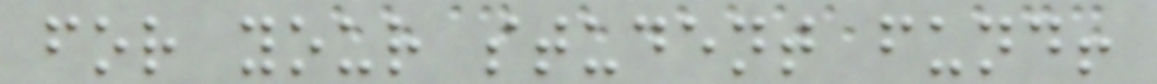for your student fund!
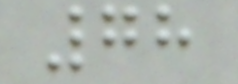78
